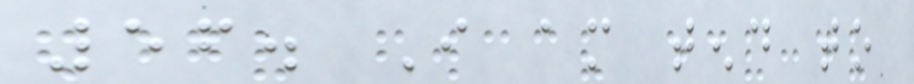56. I am tend to
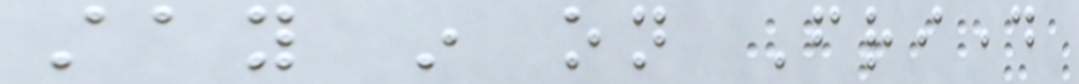stay in on Friday
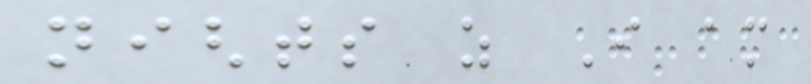nights as I am
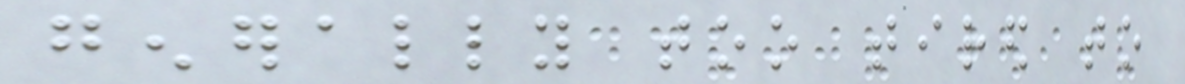generally too tired to
